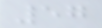57
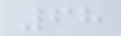68
